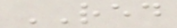RED
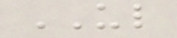UL
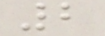2
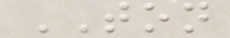TON
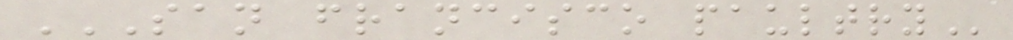SAN FRANCISCO PAULTRY
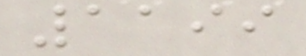1199
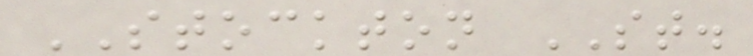STOCKTON ST.
